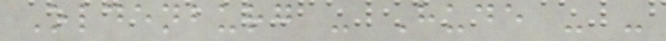Oldenburg - Hude - -
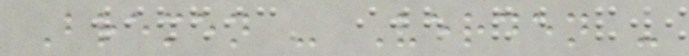Bremen - Verden -
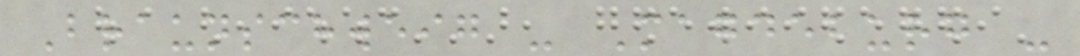Braunschweig - Magdeburg -
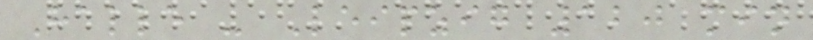Halle - Leipzig 120 min
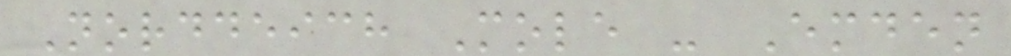Norddeich Mole - Emden
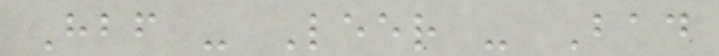Hbf - Leer - Bad
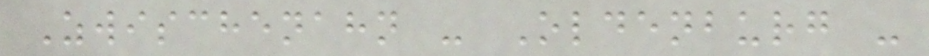Zwischenahn - Oldenburg -
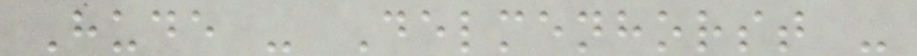Hude - Delmenhorst -
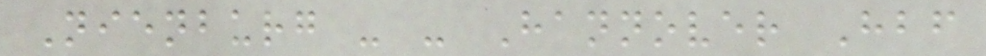Nienburg - - Hannover Hbf
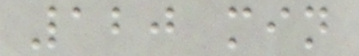120 min
